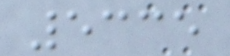5335
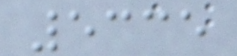5335
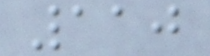110
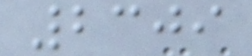2309
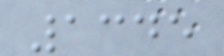1345
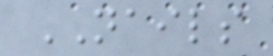NAILS
